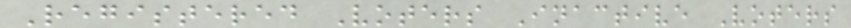Registered Voters Inactive Voters
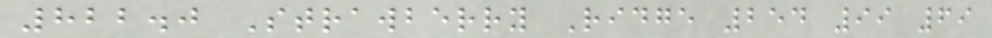822.0 Strawberry Ridge 254 99 69
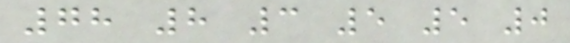78 8 3 5 5 0
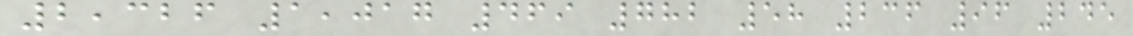2,326 1,017 469 782 58 236 96 245
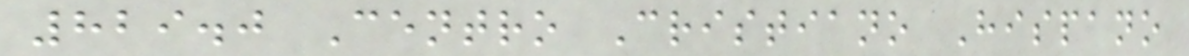829.0 Centro Cristiano Hispano
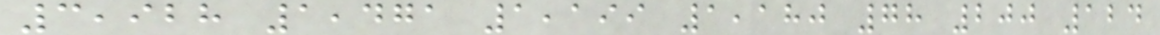3,928 1,471 1,199 1,180 78 200 124
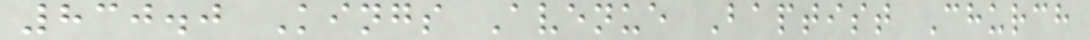830.0 Kings Avenue Baptist Church
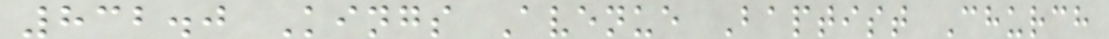832.0 Kings Avenue Baptist Church
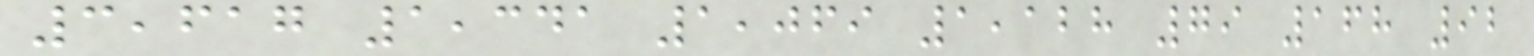3,617 1,341 1,069 1,128 79 168 92
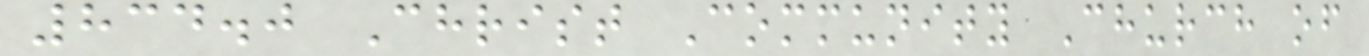834.0 Christ Community Church of
